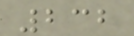232
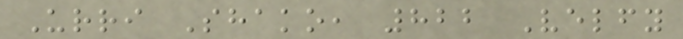Urri Shako, 822 Velfy
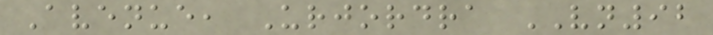Avenue, Urjordra VN92
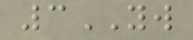3YW
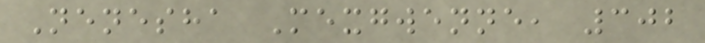Nenesha Mexgwenne, 302
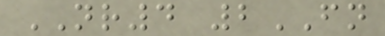NR4 2FN
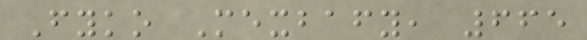Fyko Mexbafy, 665
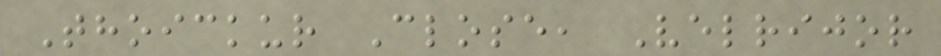Thoickur Close, Velrijor
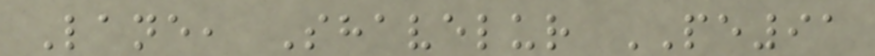Lane, Shavelur PE91
